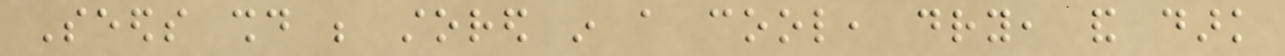Seeds should be stored in a cool, dry, and dark
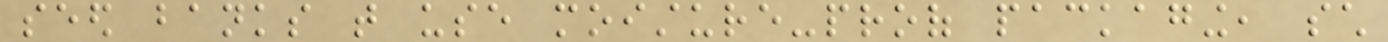seed banks that use moisture-proof packaging, such
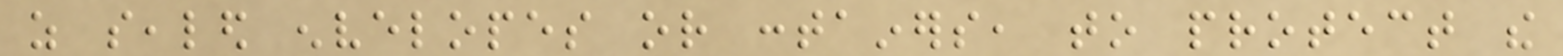as sealed envelopes or containers, to protect the
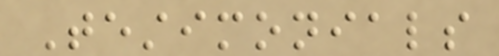Testimonials
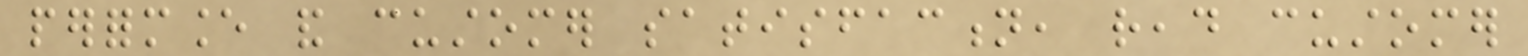performance and customer satisfaction, read customer
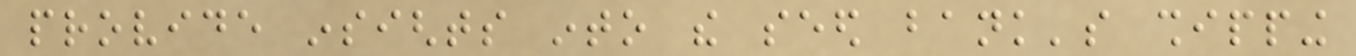provide insights into the seed bank's shipping
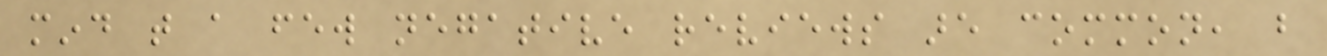mind that a few negative reviews are common, but
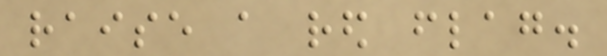raise a red flag.
